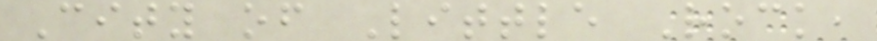City of Little Rock,
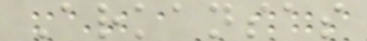Arkansas
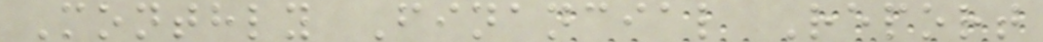Monthly Financial Report
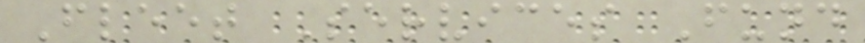Fleet Services Fund
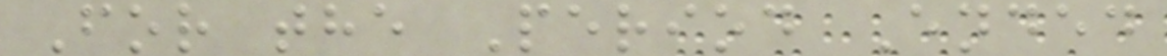For the Period Ended
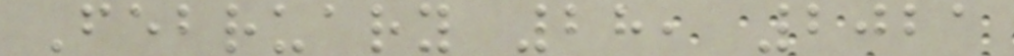February 28, 2021
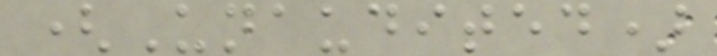(Unaudited)
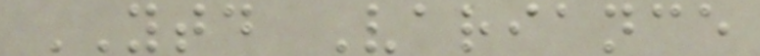YTD Variance
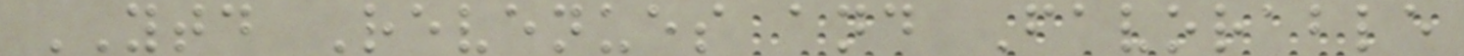YTD Revenues and Favorable
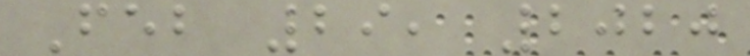Feb 29, 2020
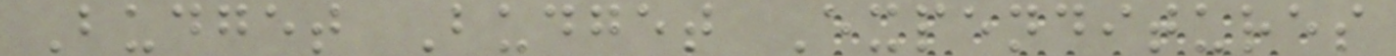Budget Budget Expenditures
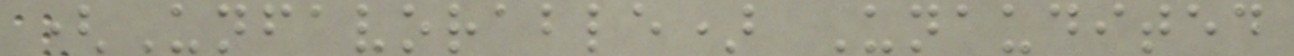(Unfavorable) Unaudited
